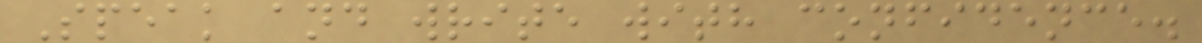Speak and write with confidence.
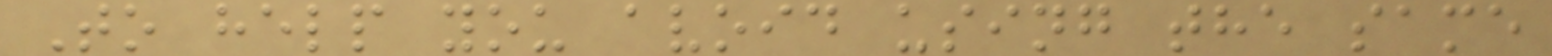To help you avoid using the same
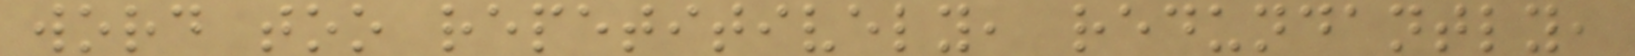word too repetitively, redundantly,
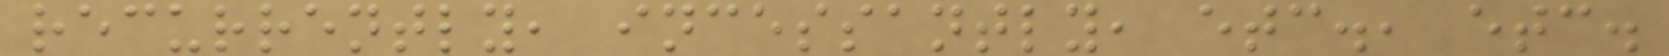recurrently, incessantly, etc., etc.
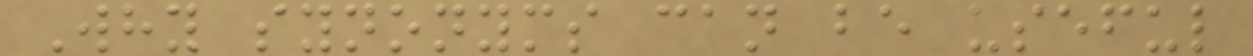Why synonyms can be useful
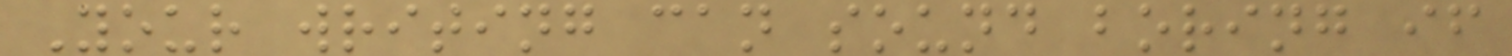Your writing can sound boring if
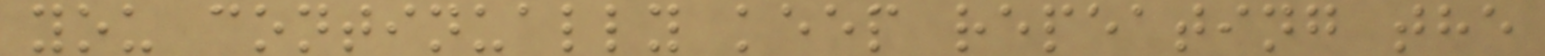you continually keep repeating the
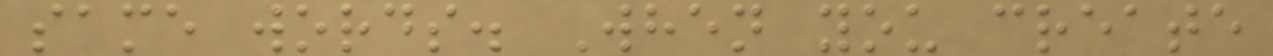same words. When you create
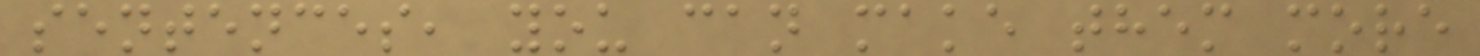sentences, you can make them more
